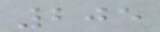205
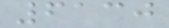6130
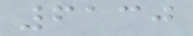6130
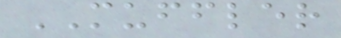MUFFLER
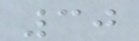30
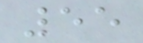55
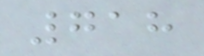718
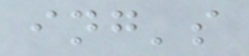ing's
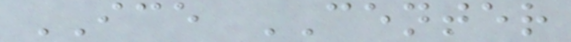ICE CENTER
